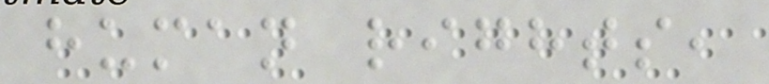human rights,
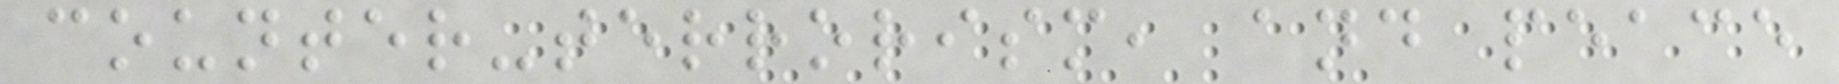counter-terrorism, and peace
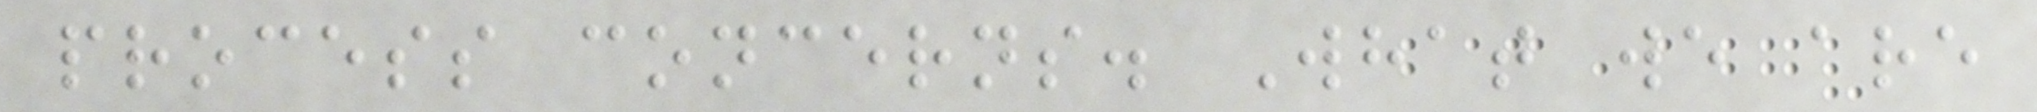process concerns. What we are
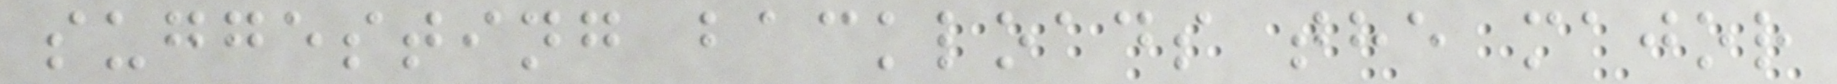suggesting backloads the major
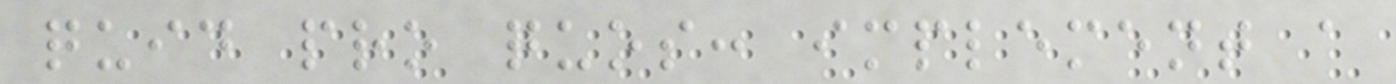quid pro quos: implement a
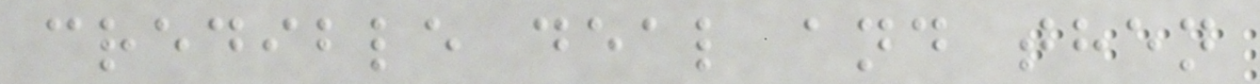credible deal and then
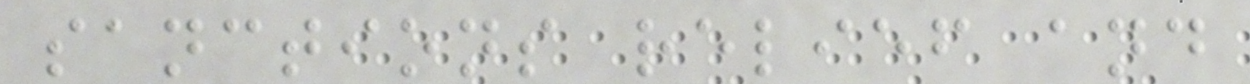sanctions relief and
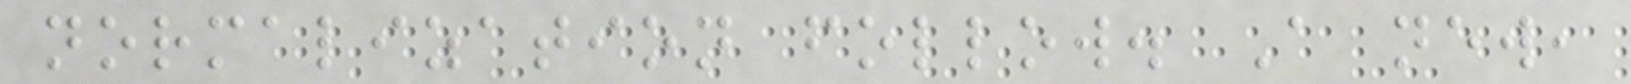normalization follow. A new,
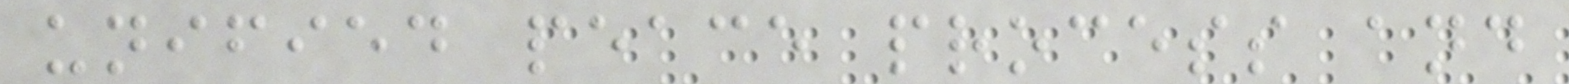unified peace process and
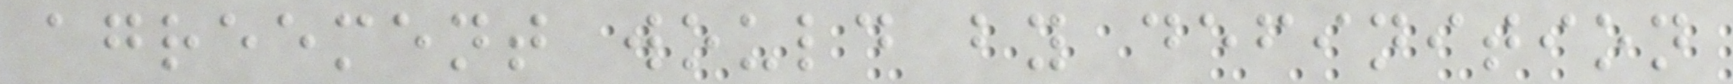agreement would by definition
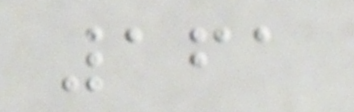161
